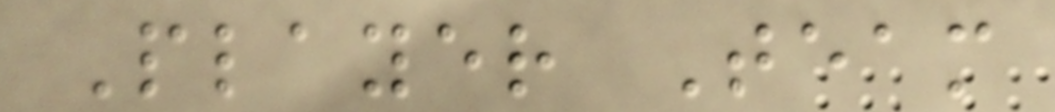Player Team
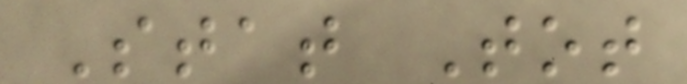Stat Tot
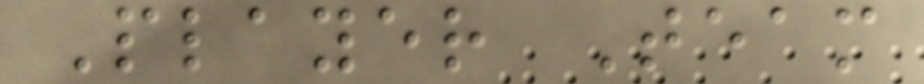Player Team
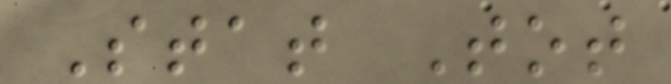Stat Tot
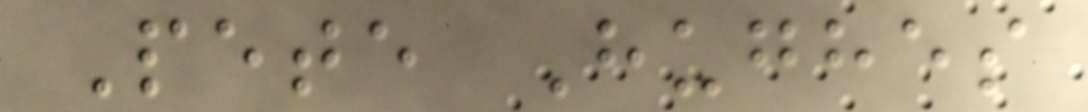Pete Hughes
